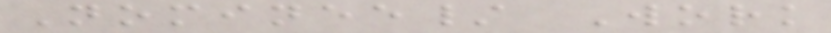Nominee/ Work
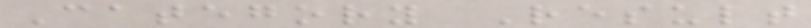Category Result
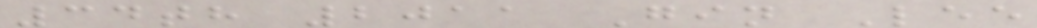34th 2011 Gin Lee
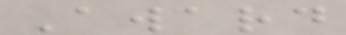Award
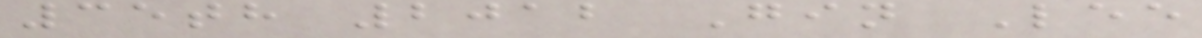35th 2012 Gin Lee
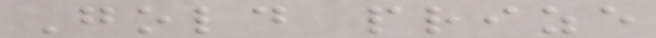Gold prize
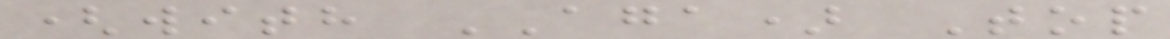(with AGA) Top
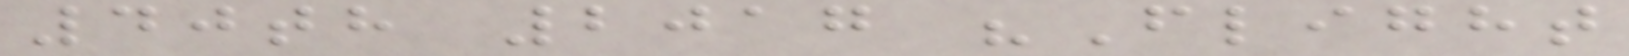40th 2017 "Flight
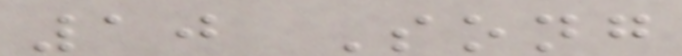10 Song
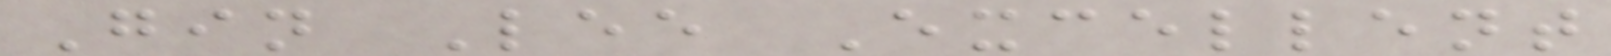Gin Lee Excellent
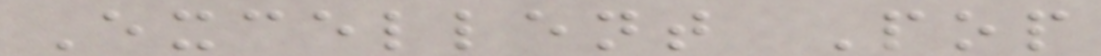Excellent Pop
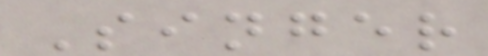Singer
